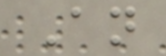An
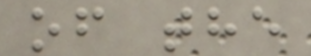of the
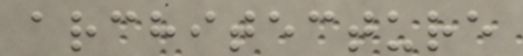architecture
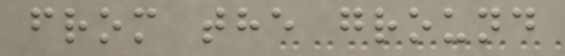from the ground
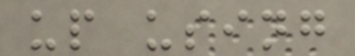up using
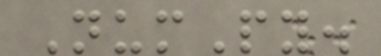NumPy.
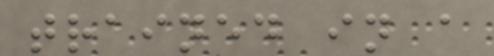trained in a
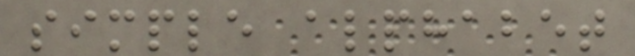simple alphabet
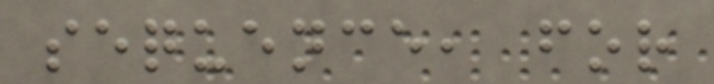sequence, for
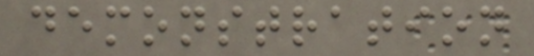demonstration
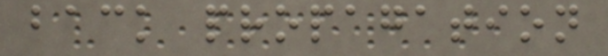back propagation
